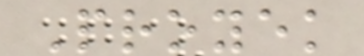Proyek
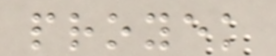proyek
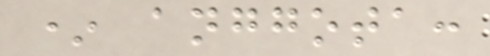* anggota:
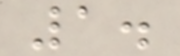1.
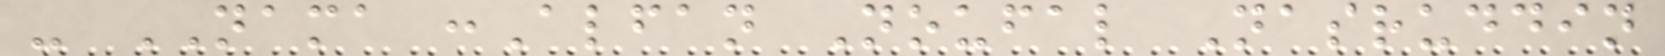- NAMA :Alfan Noufal Nasruddin
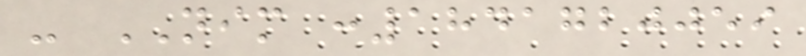- NIM :1841720059
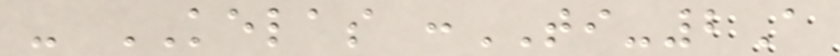- KELAS :TI-2A
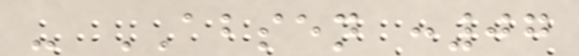- ABSEN :07
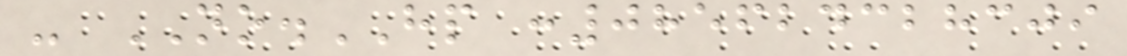- NO.HP :085624328309
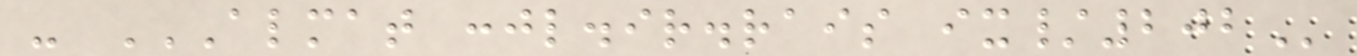- ALMAT :JL.IR.RAIS IX/202
